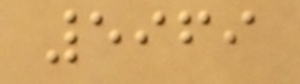5969
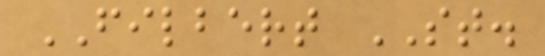FILBERT ST.
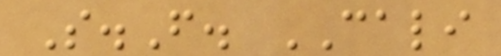S.F. CALI
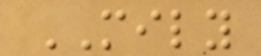MILY
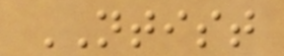NTIST
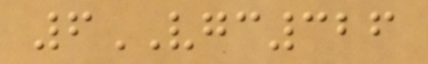6VGC326
